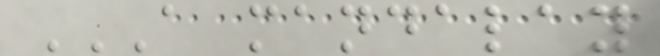A MANDALAY
